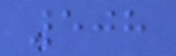508
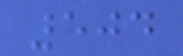504
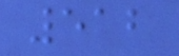512
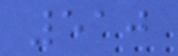510
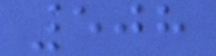508
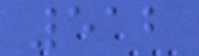512
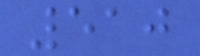510
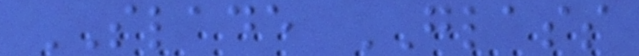SLADE GLASS
